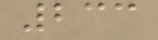233
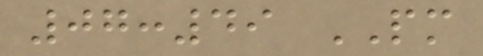07:49 PM
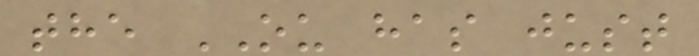the OU has just
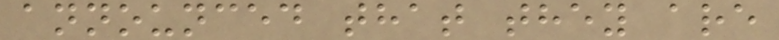announced that they are
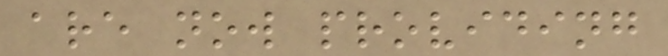are now providing
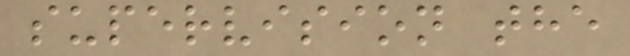supervision the
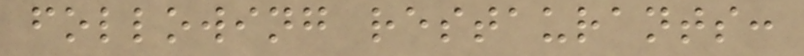following restaurants:
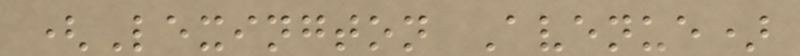(Lexington Avenue)
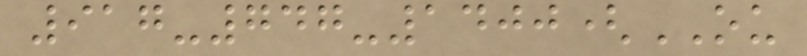917-747-1400(OU
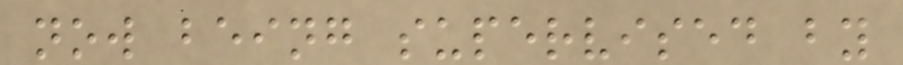now being supervised by
